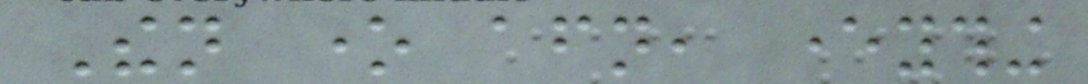Then one afternoon, everything
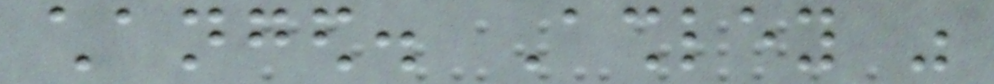changed. Ashley was
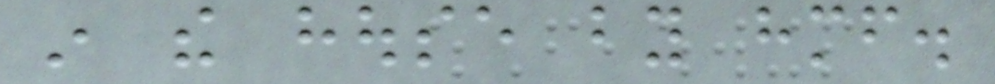in the house by himself.
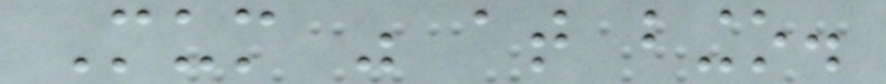Mum was at bingo.
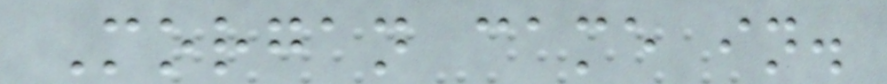Morgan came in.
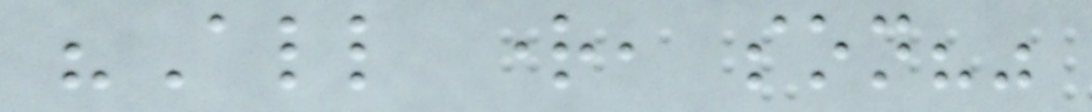"All right, son?"
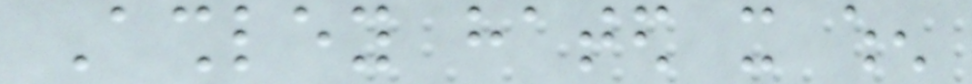Ashley hated it when
